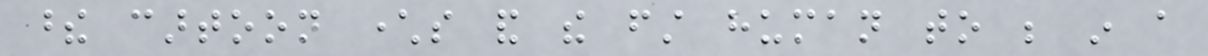these cartoon characters and the first human to be in a
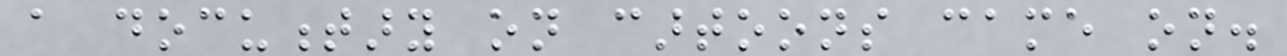a documentary on cartoons came on.
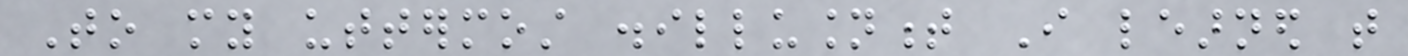To my uttermost disillusionment I learned that
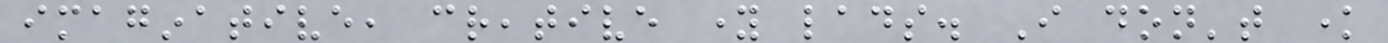imaginative, creative young lads. I don't know
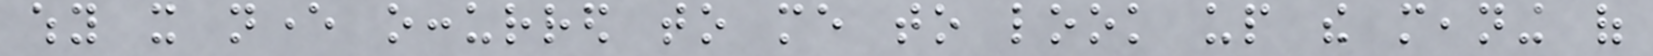why it never occurred to me to look up the meaning of
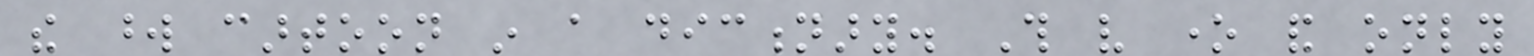the word cartoon in a dictionary. This very one and only
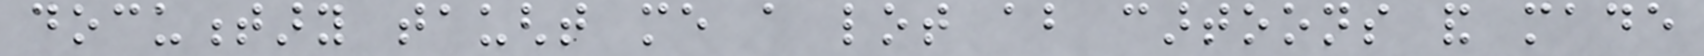documentary taught me a lot about cartoons and made
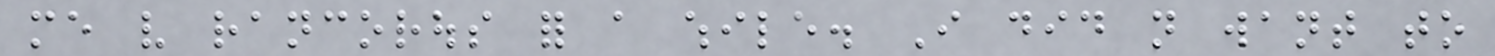me very rancorous for a while. I did not want to
